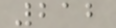212
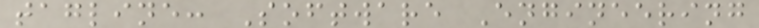tagline: Software Engineering
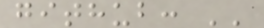github: ''
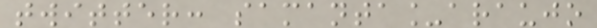twitter: samanta_araujo
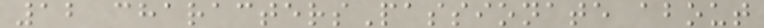12 charactersPassionate about
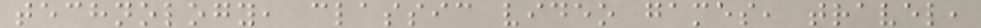technology, classic video games, travel,
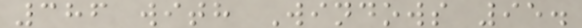386 with Windows 95.
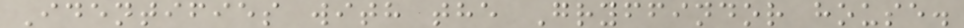Identifies with the Gryffindor house.
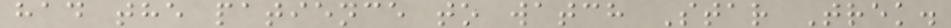had the patience to watch Star Trek.
